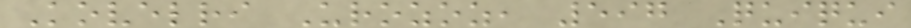Kovelri Urozoz, 597 Quiqui
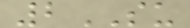2SU
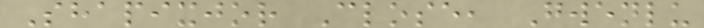Shapixjor Close, Gwenlu
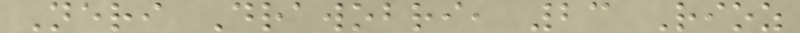Neri Drawobri, 23 Rioz
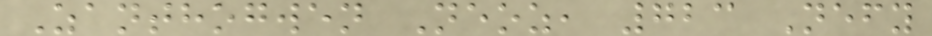Zanthogwen Neoz, 723 Nefy
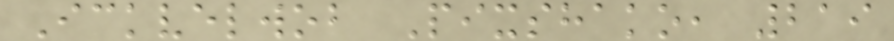Ickvelwob Pixshako, 219
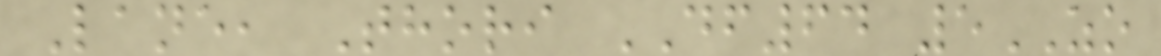Lane, Thori DF64 5ZO
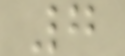7
